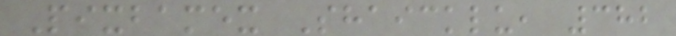Pixbamex Shaicklu, 382
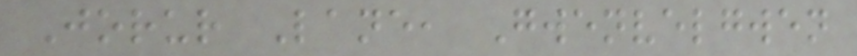Jorur Lane, Gwenvelgwen
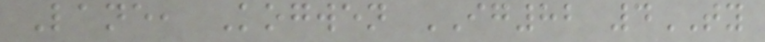Lane, Kogwen IG82 4TY
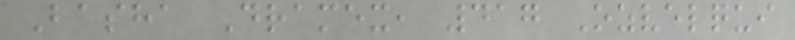Basha Dramex, 417 Ozvelqui
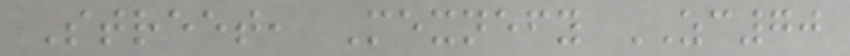Street, Mexnefy ZC70
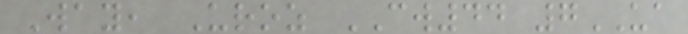Way, Uroz CW44 7UA
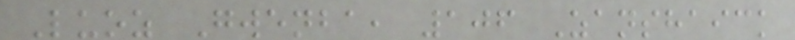Luoz Gwenba, 106 Zanshaick
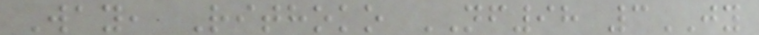Way, Rithoko NF98 3JY
